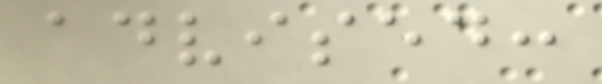advised:
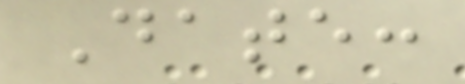Date:
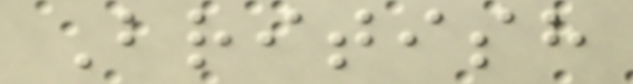British
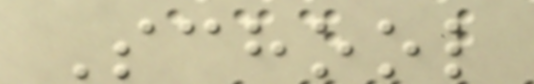School
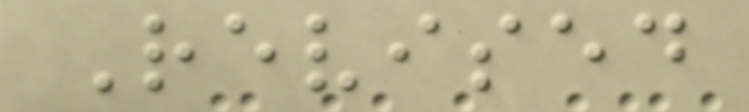Revised
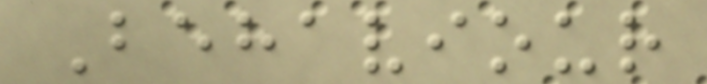Behaviour
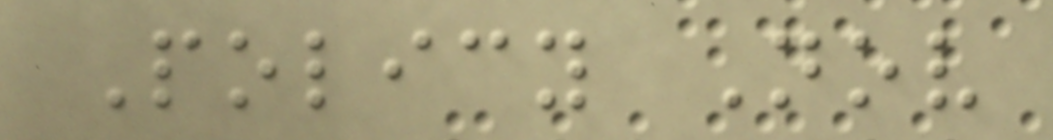Policy Nov
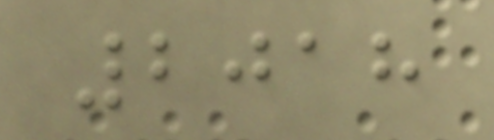2018
